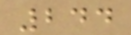244
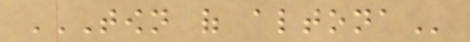TOWN OF ALTONA
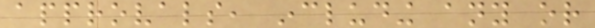approvals, including any or
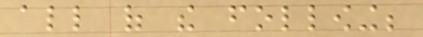all of the following;
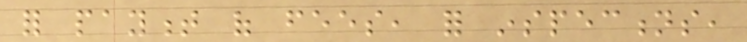for payment of fees, for inspections,
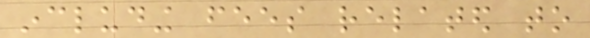including fees related to
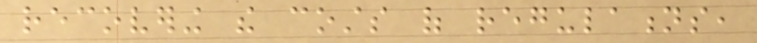recovering the costs of regulations,
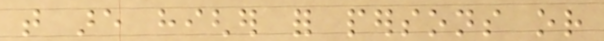that are higher for persons or
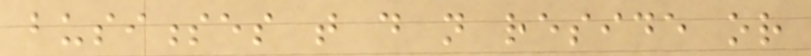businesses that do not reside or
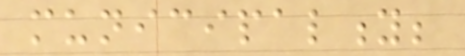municipality;
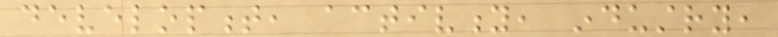development, activity, industry,
